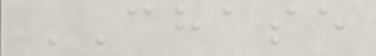CHASE
